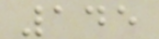145
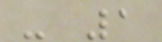- 1
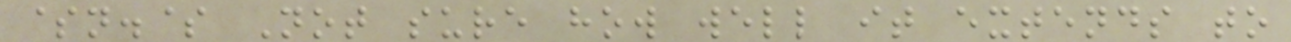$n.$ Not sure how well it extends to
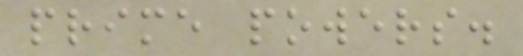prime powers.
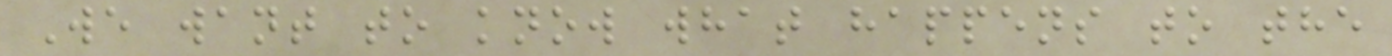We want to know what happens to the
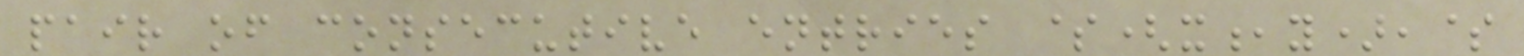pair of consecutive entries $(x,y),$
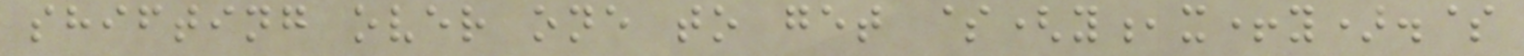shifting over one to get $(y,x+y).$
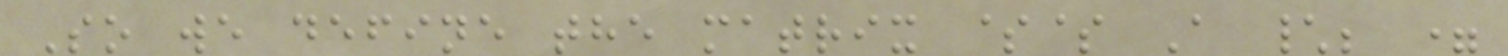So we define the matrix $$ A \; =
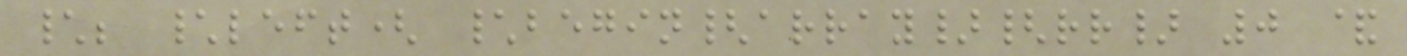\; \left( \begin{array}{rr} 0 &
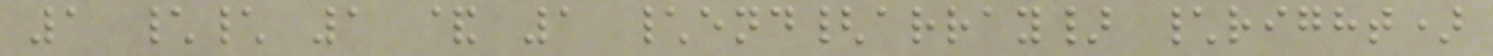1 \\ 1 & 1 \end{array} \right)
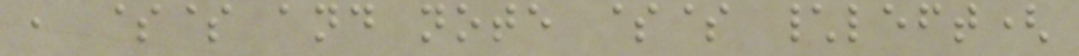, $$ and note $$ \left(
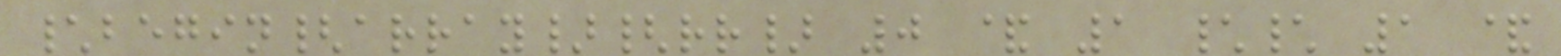\begin{array}{rr} 0 & 1 \\ 1 &
